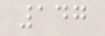147
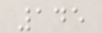145
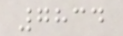7834
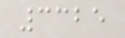3325
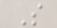S
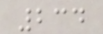234
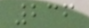236
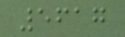5617
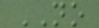NO
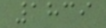1839
